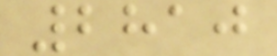2810
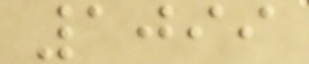1099
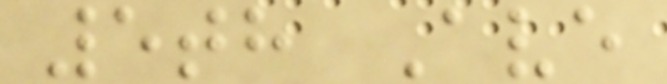5th Ave
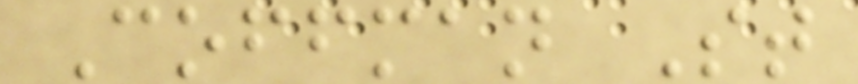Coffman St
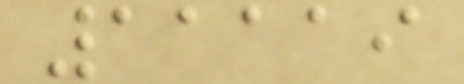11119
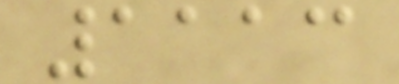1113
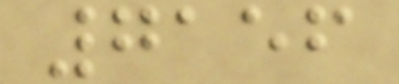7156
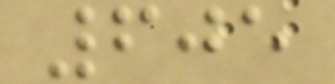605
